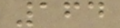164
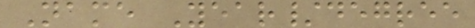Name Year/degree
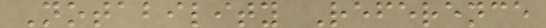Notability Reference
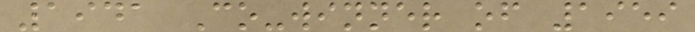1941 Co-winner of 1959
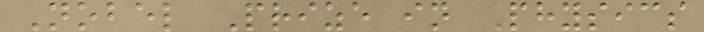Nobel Prize in Physics
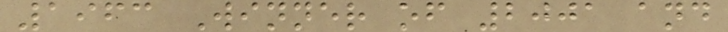1963 Winner of 2001 and
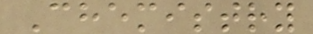Chemistry
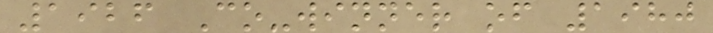1926 Co-winner of 1980
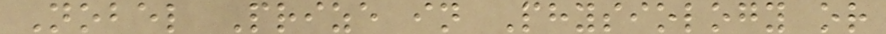Nobel Prize in Physiology or
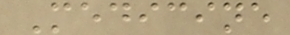Medicine
